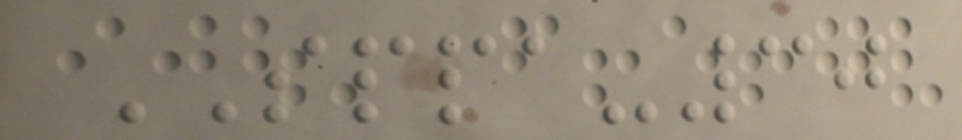SPPA-30
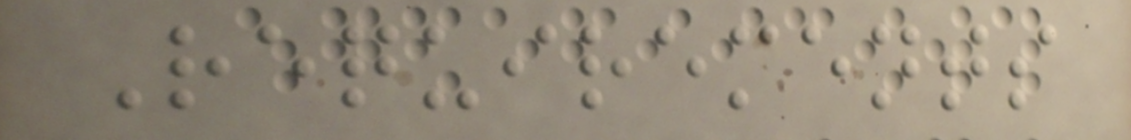Requirements
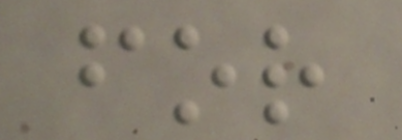for
